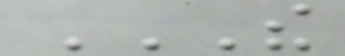THE
